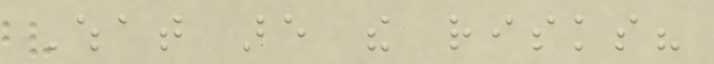What are the risks?
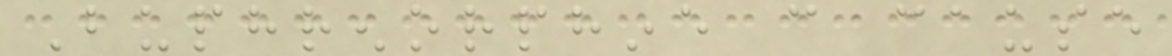Buphrenorphine can cause
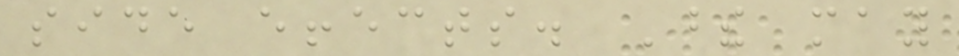side effects. These may
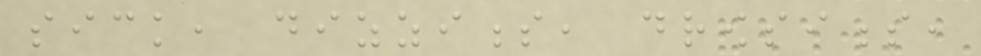sick, dizziness, drowsiness,
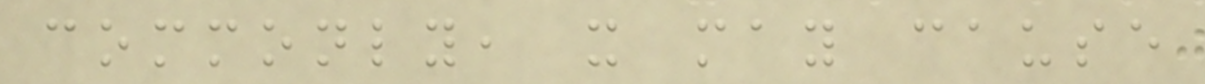commonly, it may cause
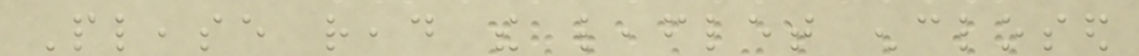Please read the leaflet enclosed
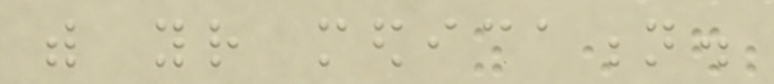with your medication.
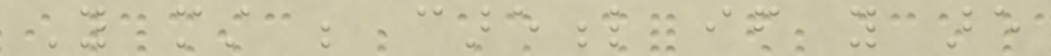You must be careful if you are
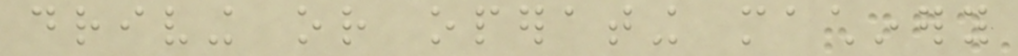driving or operating machinery
